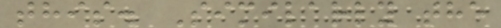this. Similarly the
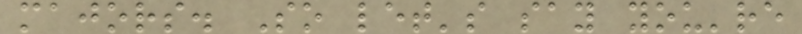majors. So let's say you're
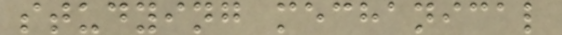studying mechanical
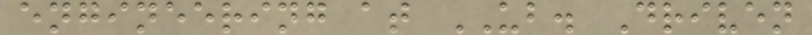engineering at UB. Driven
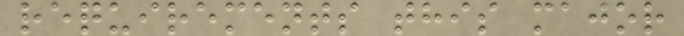requirements this major
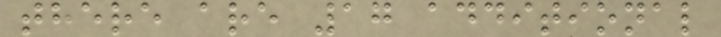there are 17 additional
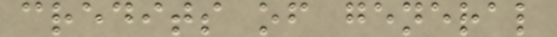credits of general
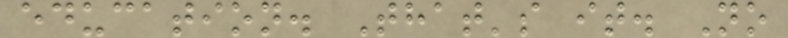education. That's it. No
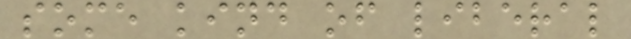some kind of liberal
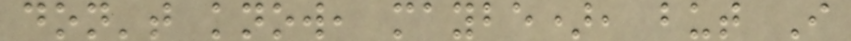don't know, maybe), but I
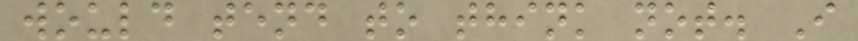would tend to think not. I
